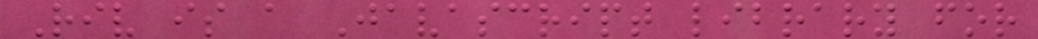Riv is a Javascript library for
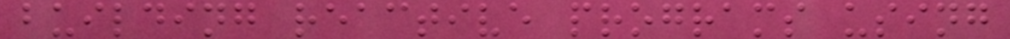building reactive programs using
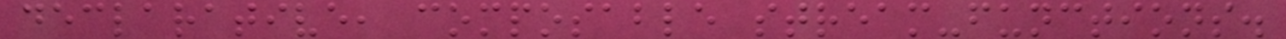declarative, composable stream-functions.
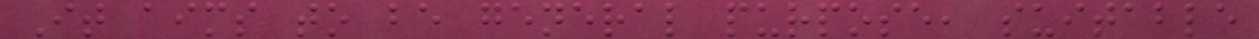It aims to be general purpose, suitable
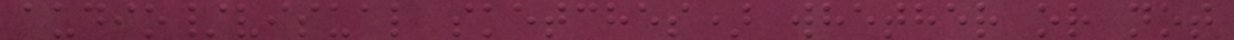audio/visual sketches) whether or not
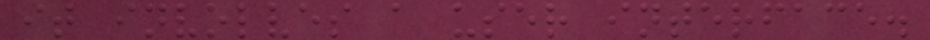it involves a user interface.
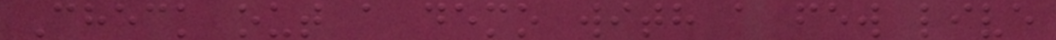Check out a demo with a few live
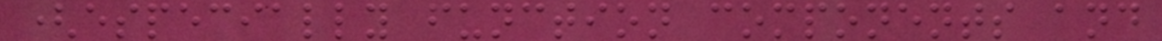(especially function components and
